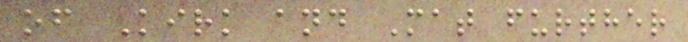of Kirk and Mat further
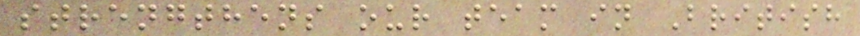strengthens our team in British
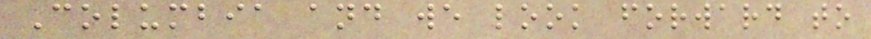Columbia and we look forward to
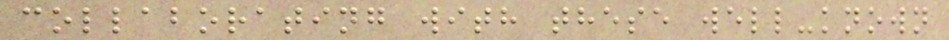collaborating with these well-known
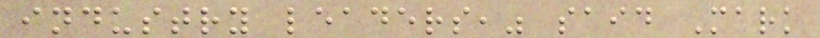industry leaders," said Mark
